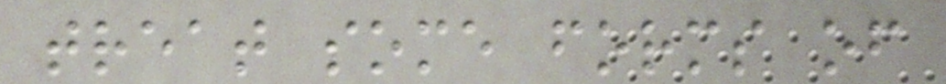treat some forms of
